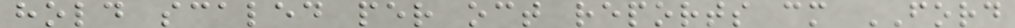hold scaled per oct reports cm FORD
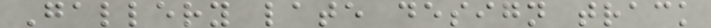Gallery late design track
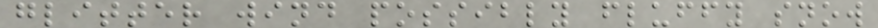glitter wind possibly fluffy snow
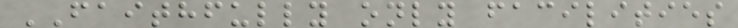FAITHFULLY only facilities
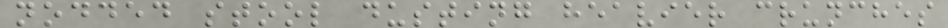nodded stool dusting heavier crunches
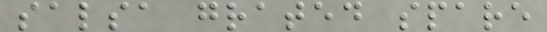salsa grated spare
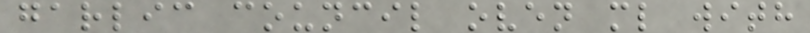garlic council oven ml with
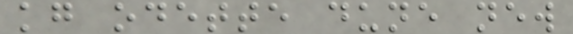kg odette dune new
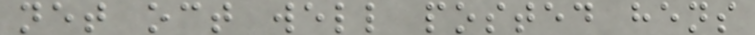net oct well posted hens
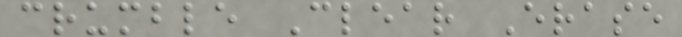crumble Clear Erase
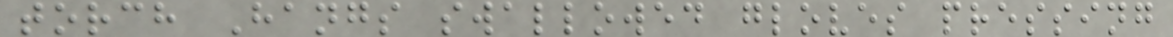torch Hangs swallowed gloves pressing
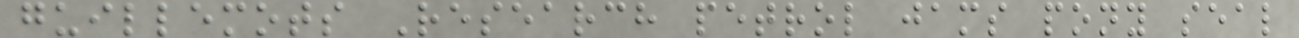guillemots Research petrol jams pony seal
